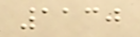1130
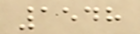1548
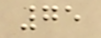75
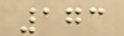173
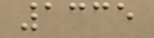1335
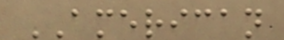AMERICAN
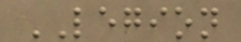LEGION
